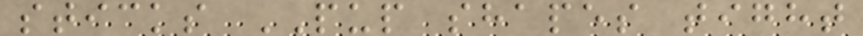sticks PUP shapes tight
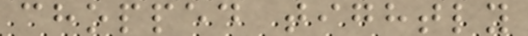chopped tightly
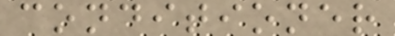conditioner
